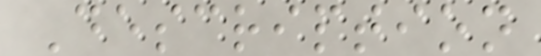Description
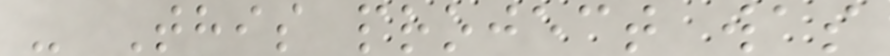- This project was
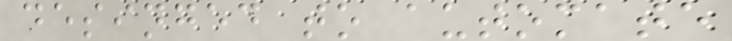desinged to automate
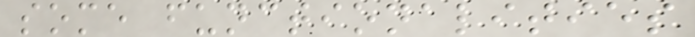some functionalities
